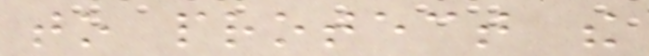to protect the
